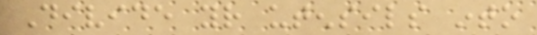Divide your utensils into
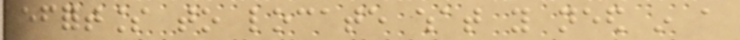effortless to locate what you need in a
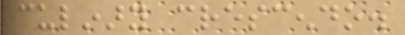culinary crescendo.
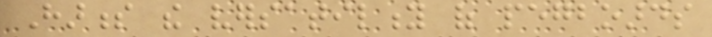Harness the versatility of pegboards
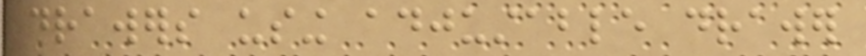drawers using adjustable drawer
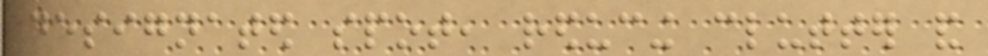designated spot, reducing clutter and
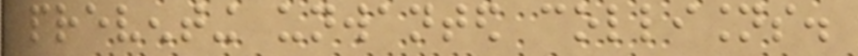preventing unwanted collisions.
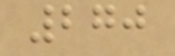270
